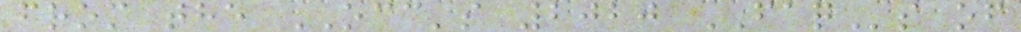from the OCC's 2020 FAQs of
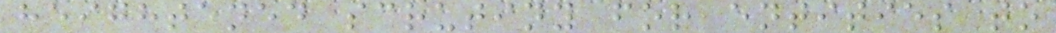heightened scrutiny for entities to
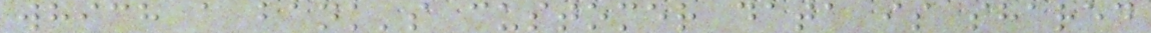which a bank's customer data is shared
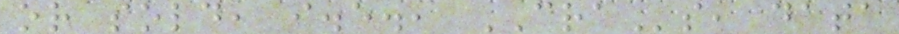or sold, i.e., CRAs, data
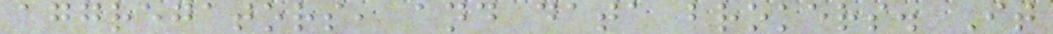aggregators, and data brokers. It
